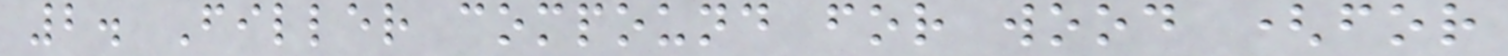2. Filler compound for wood (for
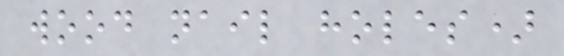wood nail holes)
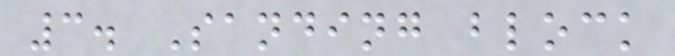3. Sanding block
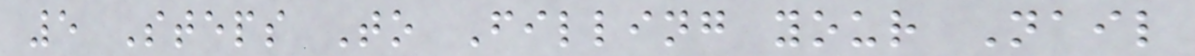5 Steps To Filling your Nail
